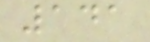141
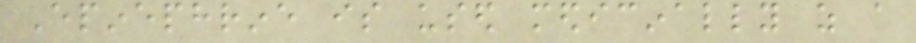Epinephrine is used medicinally as a
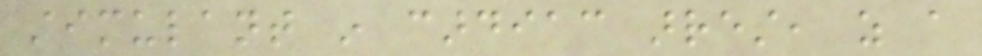stimulant in cardiac arrest, as a
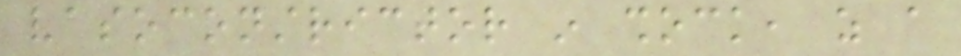vasoconstrictor in shock, as a
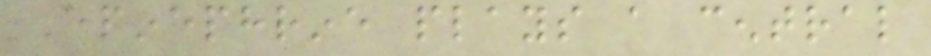Epinephrine plays a central
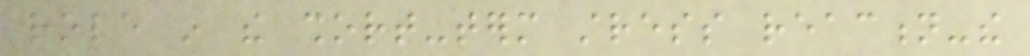role in the short-term stress reaction-the
